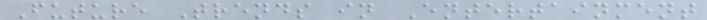Future Trends in Entertainment
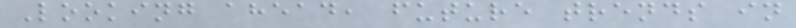Looking ahead, future trends in
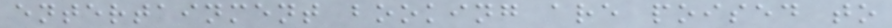entertainment booking are poised to
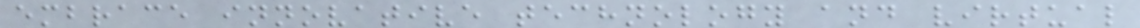embrace innovative technology and virtual
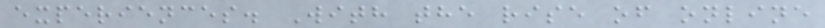experiences. With the rise of online
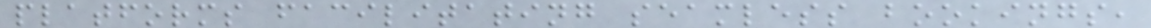platforms facilitating seamless bookings,
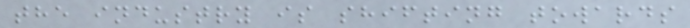the industry is shifting towards
